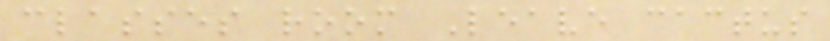classes room Leave cactus
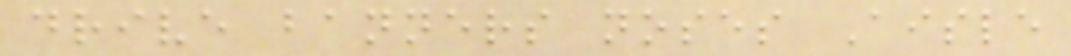drive banners noses Aisle
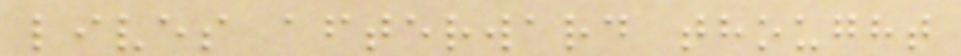lives afterward thought
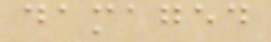damaged
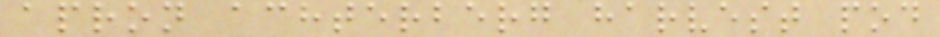apron achterberg harvest pod
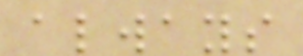always
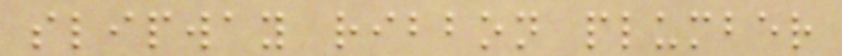slipway ribbon plumber
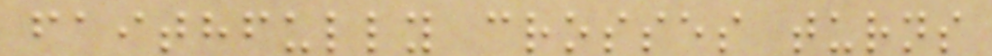faithfully crosses turns
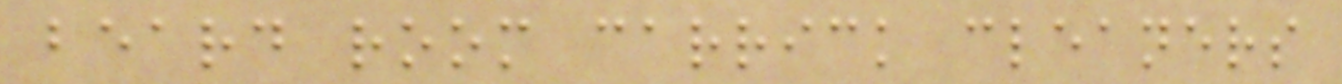beard room carrick cleaners
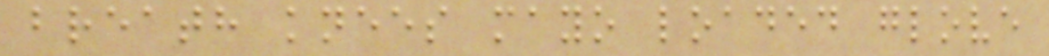breath knees mayo loaded glove
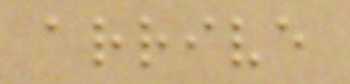arrive
